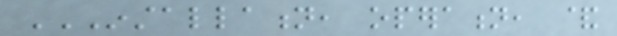INSTALLATION, OPERATION, &
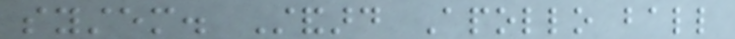system. Standard Apollo ball
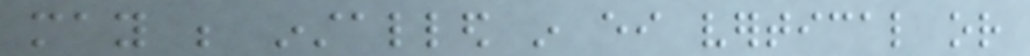may be installed in either vertical or
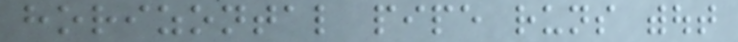horizontal pipe runs without
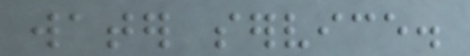water service.
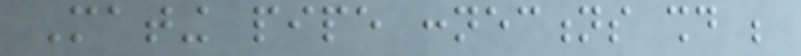Mating pipe connections should be
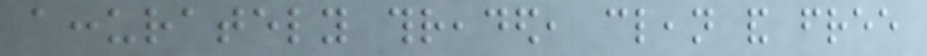accurately threaded, clean and free
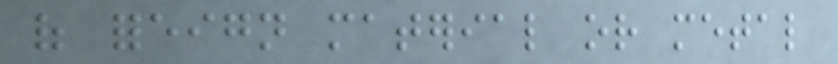of foreign material or metal
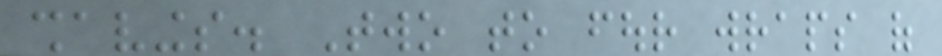shavings. Two to four wraps of
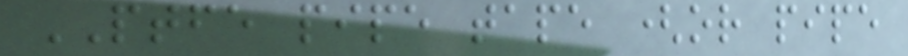PTFE pipe tape (or pipe
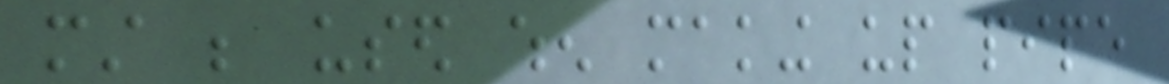must be used when making up pipe
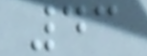43
